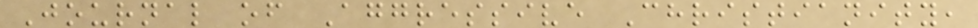Journal of Aggressive Christianity,
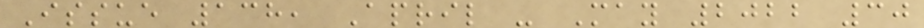Issue 138, April - May 2022 30
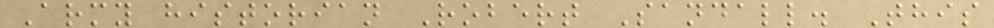Army historian Robert Sandall. This
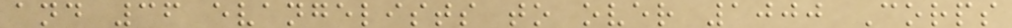and 36 evangelists to over 1000 Corps
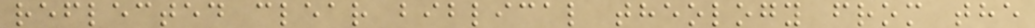reflected clear biblical theology from the
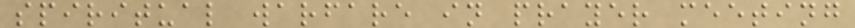spiritual warfare in prayer meeting
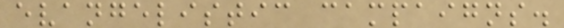evangelistic campaigns.
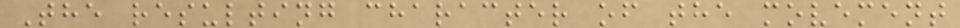The resulting character of the movement
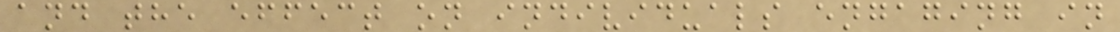and the effect on individuals engaging in
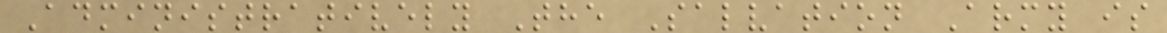Administratively The Salvation Army is
